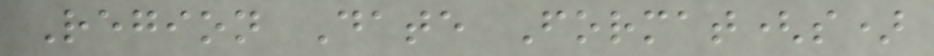Region Date Format(s)
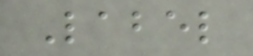Label
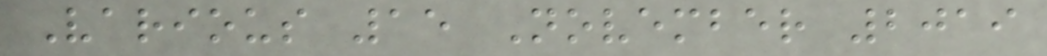Various 15 November 2019
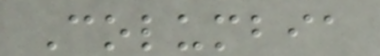Columbia
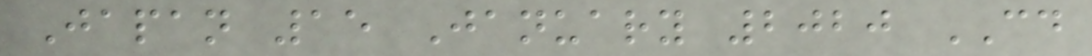Japan 15 January 2020 CD
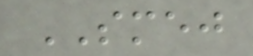SMEJ
